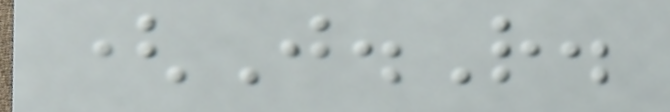(J.R.
